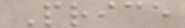Price
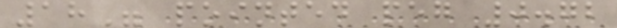18" pointed peg 0.72
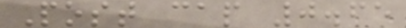Post cap 0.65
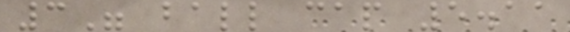3" ball cap 5.11
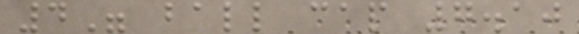4" ball cap 7.10
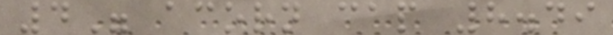4" acorn cap 8.49
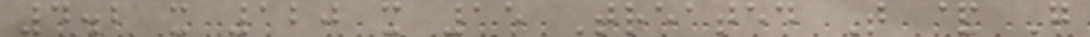4.2 x 120 x 15 Treated T & G
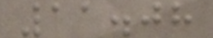11.08
